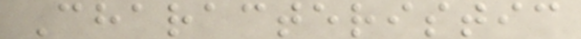Characteristic
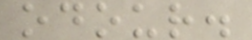odour.
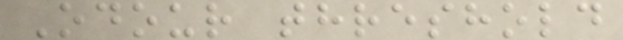Odour threshold
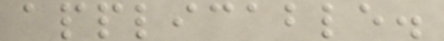applicable.
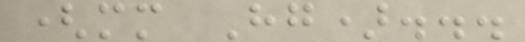(mm Hg)...
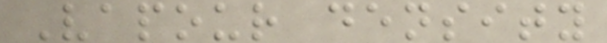Vapour density
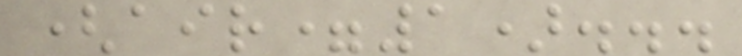(air=1)...
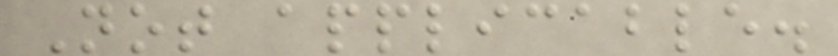Not applicable.
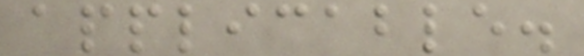applicable.
